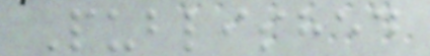Published
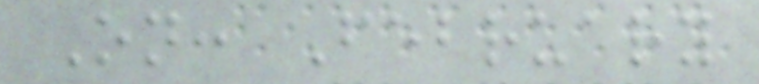On: February
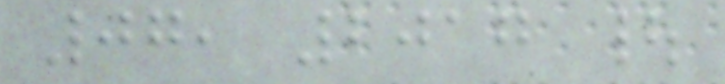07, 2017 |
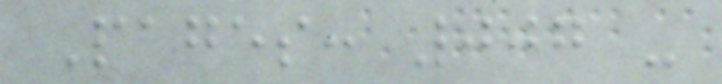Pages: 007 -
